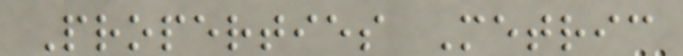Properties Metric
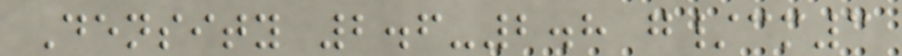Density 2.6-2.8 g/cm3
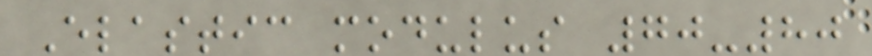Elastic modulus 70-80
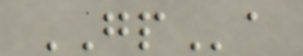GPa
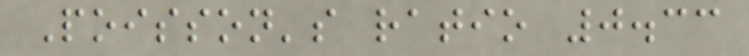Poisson's ratio 0.33
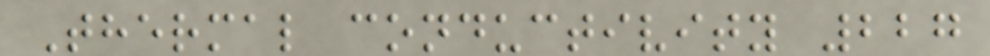Thermal conductivity 227
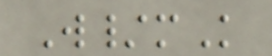W/mK
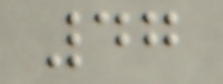47
